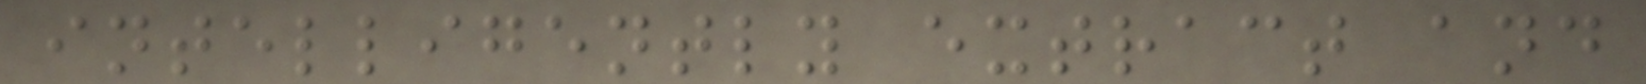intelligently extract and
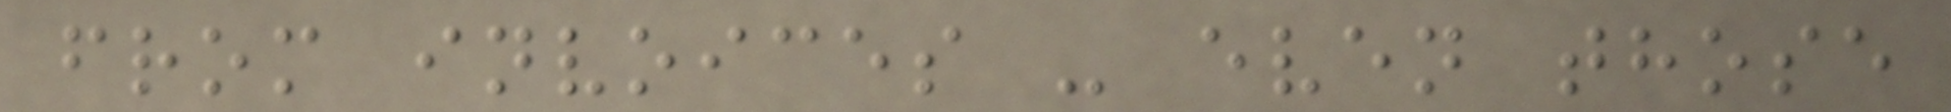from invoices - even those
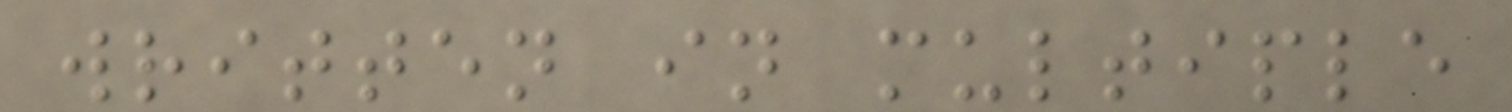written in multiple
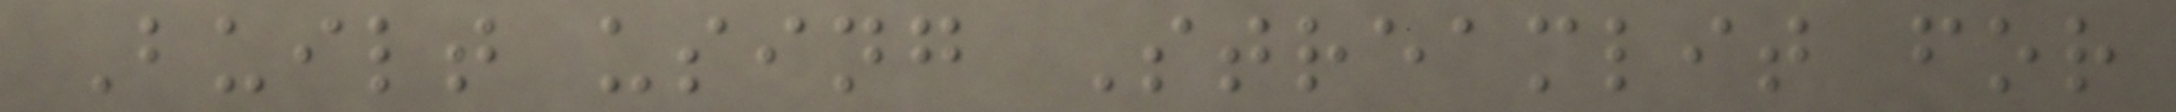Built using Streamlit for
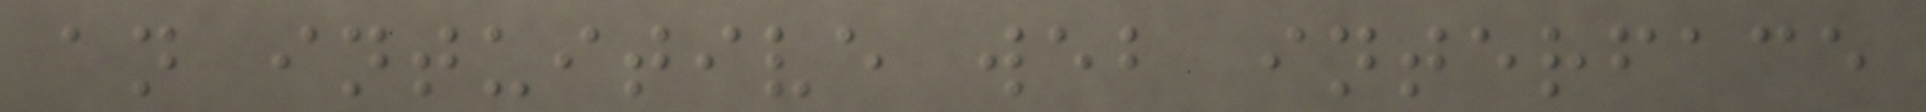an intuitive web interface
